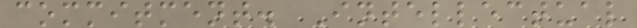commitment. Intellectual
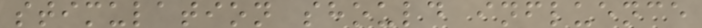stimulation should influence
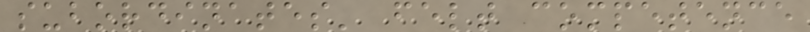subordinates' felt competence
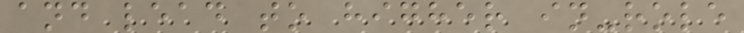and lead to higher in-role
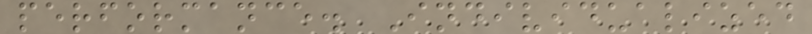performance. Individualized
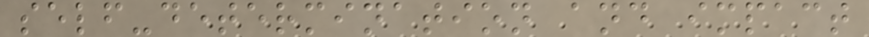self-determination and impact
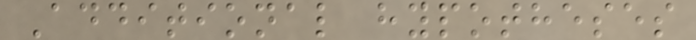Additional hypotheses
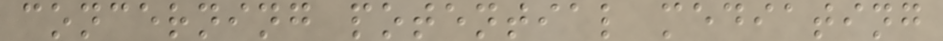concerning potential mediating
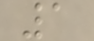1
